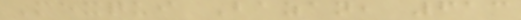Mexqui Bazan, 613
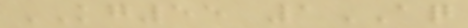KG55 1AQ
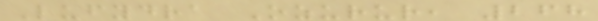Lufydra Ozurur, 268
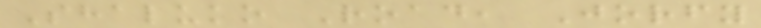Shaluko Road, Jorfy
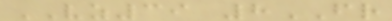VZ39 8FR
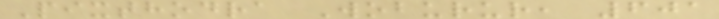Pixthodra Woburur, 601
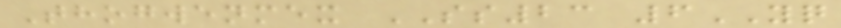Thogwenmex SS23 6YQ
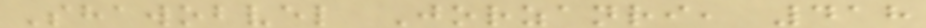Shawobvel Jorzanri, 418
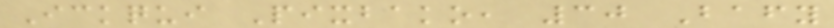Ickqui Pixbako, 30 Bafy
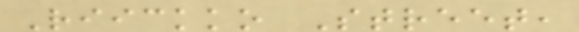Riickko Street,
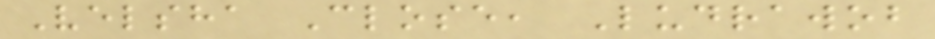Velsha Close, Ludrawob
